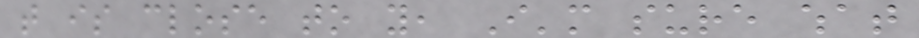that is close to you, I'm sure what
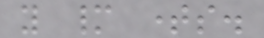you many times.
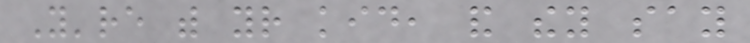You're with your kid, and they say
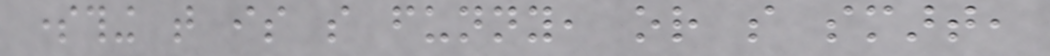something that is so funny, or so smart,
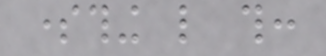something like this:
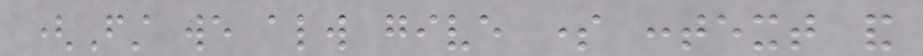(First we always give some context and
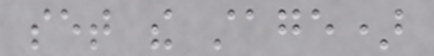set the stage)
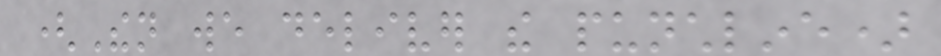(Then we deliver the punchline)
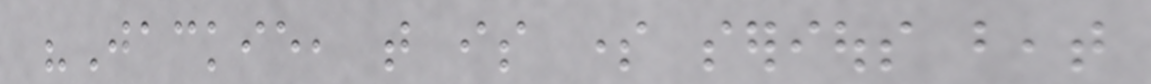"Jackie, that is some serious beat
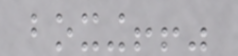boxing!!"
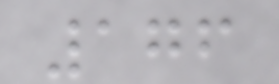176
